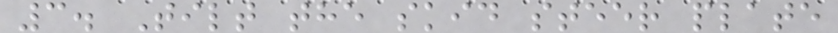3. Tilt the skid steer plate
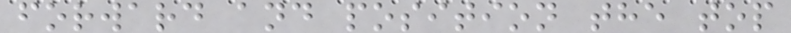forward and position the top
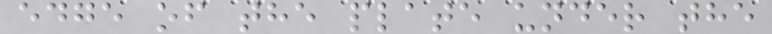edge of the plate under the
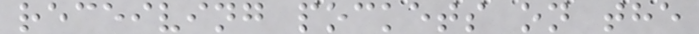receiving pockets on the
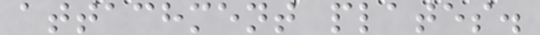attachment plates.
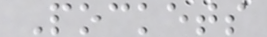Pockets
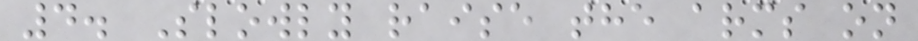4. Slowly raise the arms on
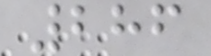286
